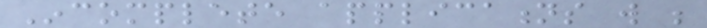Incomplete applications will be
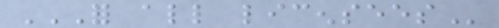FOR ALL LICENSEES
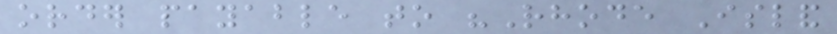order payable to "Rhode Island
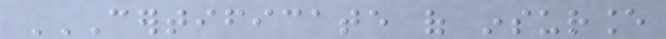CERTIFICATE OF INSURANCE
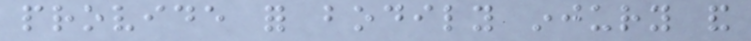provide for bodily injury and
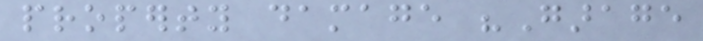property damage "Garage
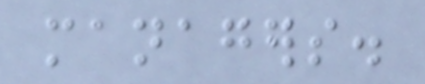managers.
